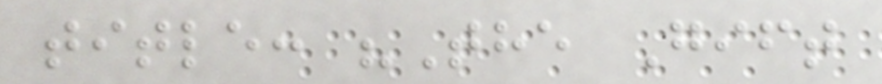title: "The Gift
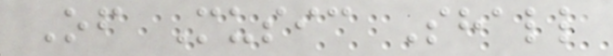Of Music Shall
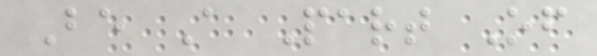Be A Part Of
